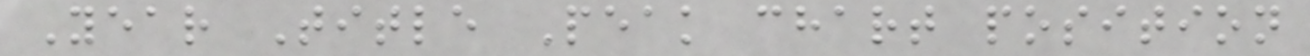Year Title Peak chart position
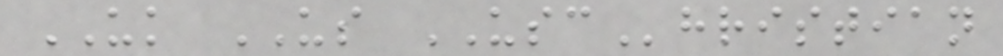UK US USChristian
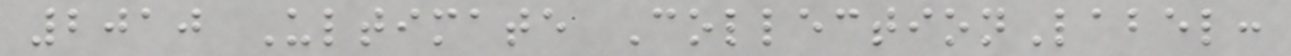2010 Ultimate CollectionLabel:
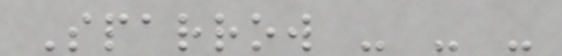Sparrow - - -
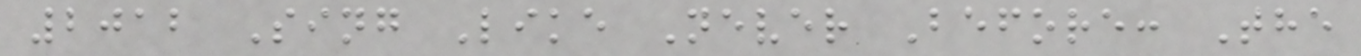2012 Sing Like Never Before: The
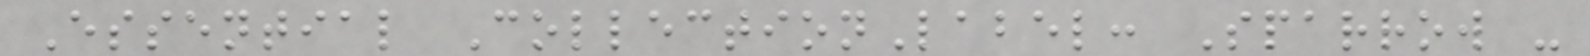Essential CollectionLabel: Sparrow -
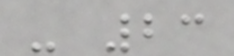- 23
